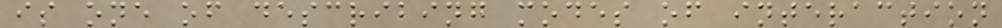is one of describing modes of interaction
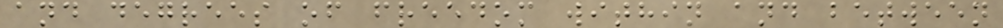and degrees of freedom within and between
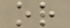or
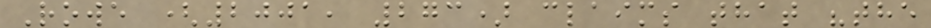Rowe (2001, 273) claims that "the
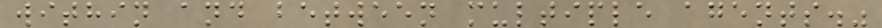within and between multiple agents."
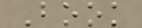Book
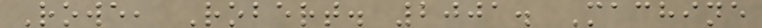Rowe, Robert. 2001. Machine
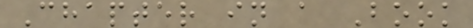Chapter in a Book
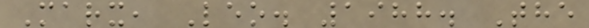Marx, Leo. 1988. The
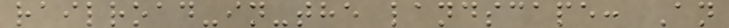railroad-in-the landscape: An
